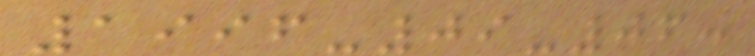1996-09-06:
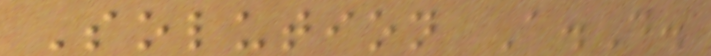Solution A.D.
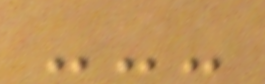---
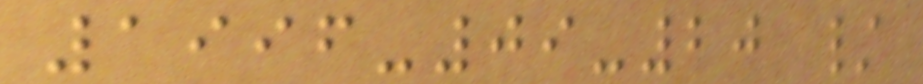1996-09-20 /
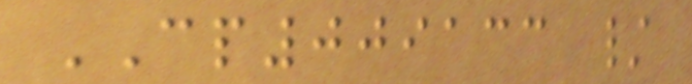CP009133 /
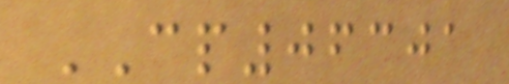CP06301
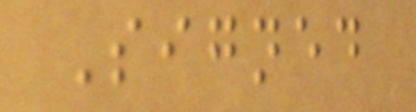Signed
